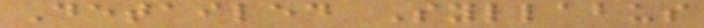Detailed Syllabus
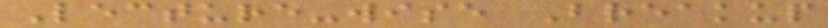Lecture-wise Breakup
